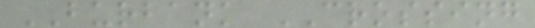BURBANK CROSSING
